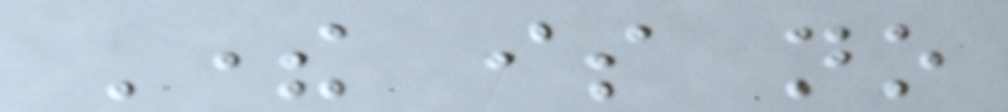There is no
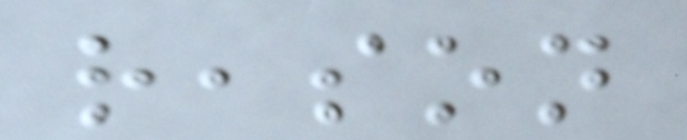reason
